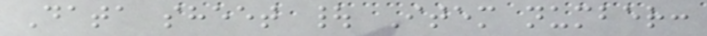Data sheet | Item number:
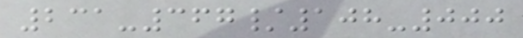231-367/108-000
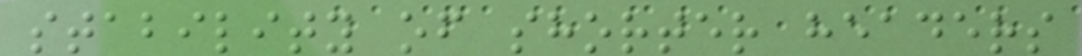stability of shorter headers
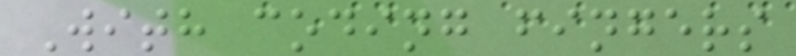With coding fingers
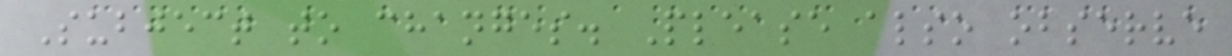Subject to changes. Please also observe
